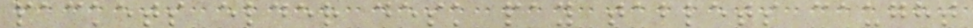packets elder desk pay tablets caught
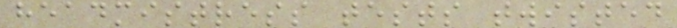headmistress tests twisted
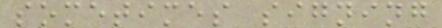sometimes signing
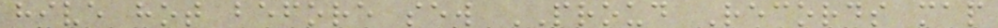hive hot before sew PROUD Records map
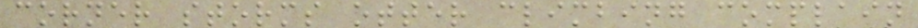corner storms otter climbing complain
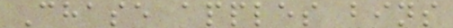Chase apples bins
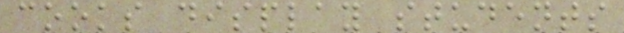cooks display students
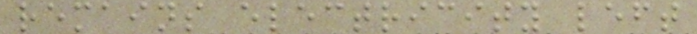remains electricity left
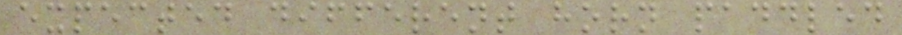expected different horn paddled
